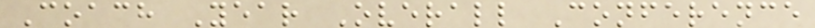Coach Year Overall Conference
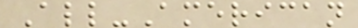All-American
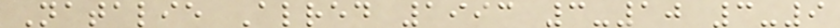Natalie Alred 1993 3-10 3-9
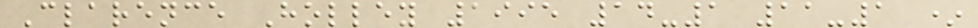Clarence Holley 1995 14-1 11-1 *
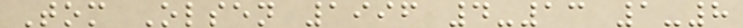Tom Olsen 1996 4-13 1-8
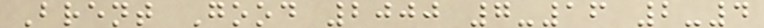Brent Good 2000 7-16 2-4
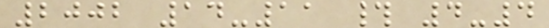2002 14-11 # 4-4
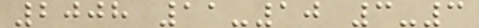2008 11-10 3-3
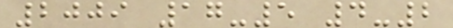2009 17-5 4-2
